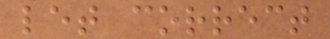let correct
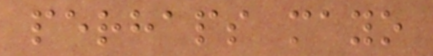perhaps mayo
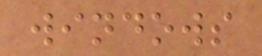windows
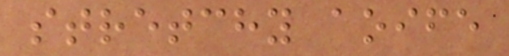stretchy aoife
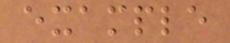example
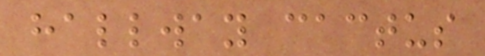hallway cactus
